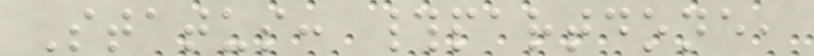Status: #partdone,
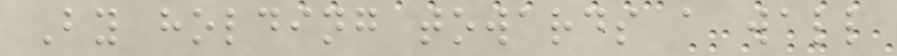By holding towards a wall
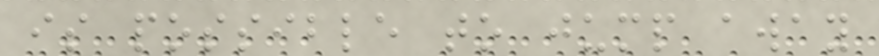is possible to jump away
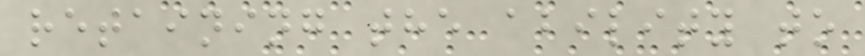retaining the ability to
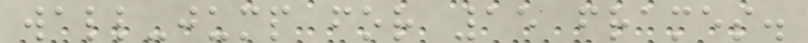wall-jump for 15 frames.
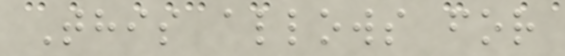This allows for
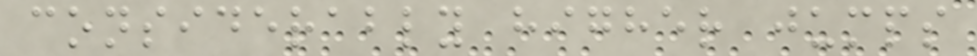considerably higher jumps
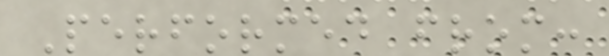Performed from:
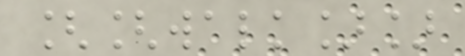[[walk]]
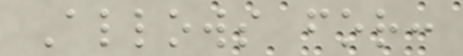Allows for:
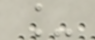_
